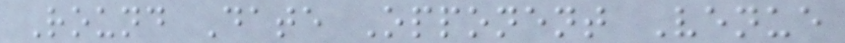Round Date Opponent Venue
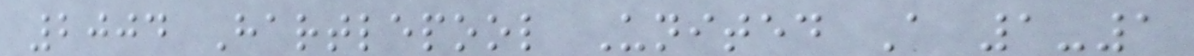2004 Hartlepool United A 1-1
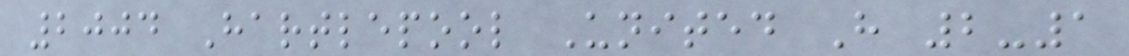2004 Hartlepool United H 2-1
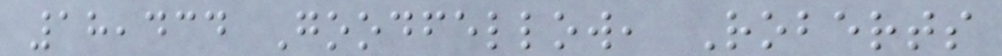18,434 Goodfellow, Roberts
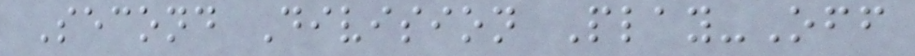Second Division Play-Off
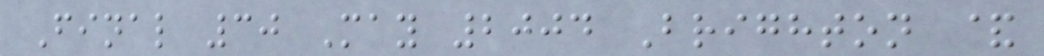Final 30 May 2004 Brighton &
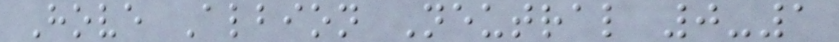Hove Albion Neutral 0-1
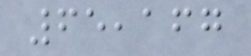65,167
